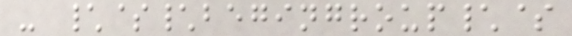- \$\begingroup\$
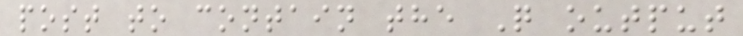post to contain the Q output
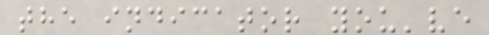the indicator you've
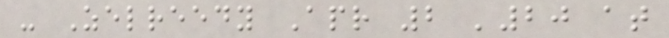- Zelreedy Apr 2 '20 at
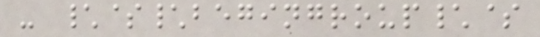- \$\begingroup\$
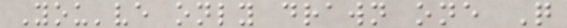You've only drawn one Q
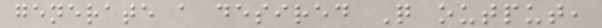generate a desired Q output,
